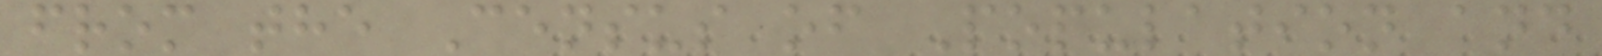from the Census of Population and
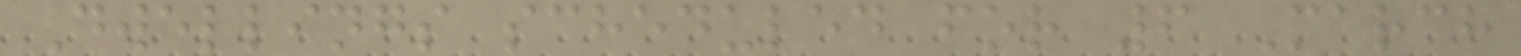Dwellings scheduled for 6 March
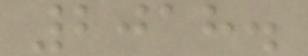2018.
